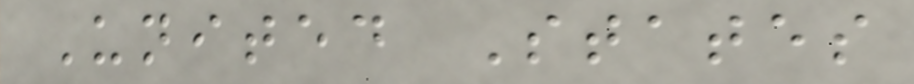United States
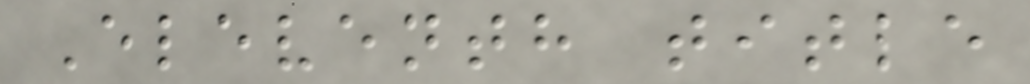Eleventh title
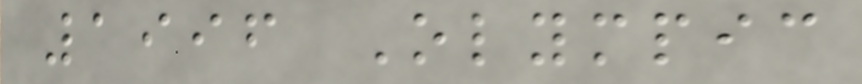1996 Olympic
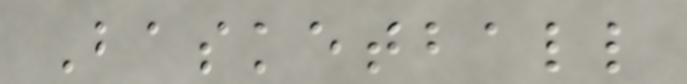Basketball
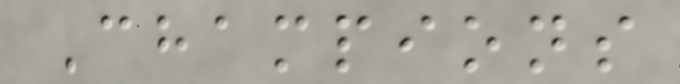Champions
